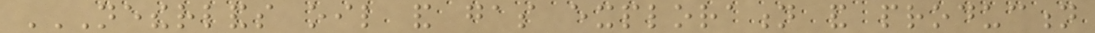NETHERLANDS OIL AND GAS EXPLORATION AND PRODUCTION
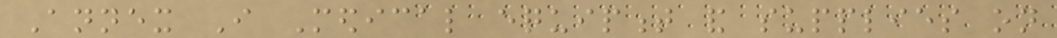Annex I Medical equipment and supplies on
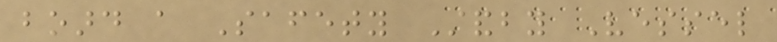board a Safety Standby Vessel
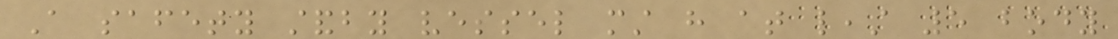A safety standby vessel must have at least 5 body
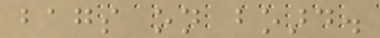bags on board.
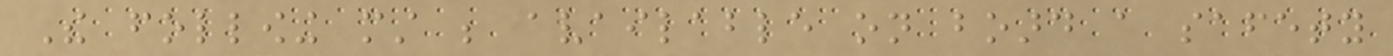The following must be available on board a safety
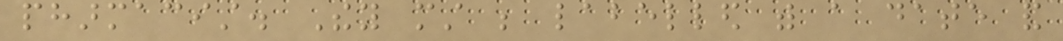pharmacist. They must be labelled with a date and
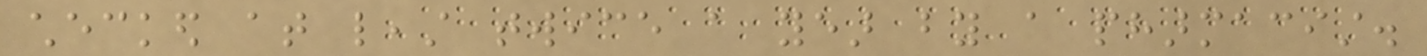checked at least twice a year by a pharmacist.
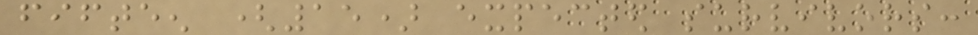fifteen (15) expected survivors:
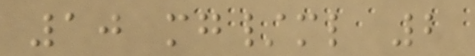10 mg/ml 2
